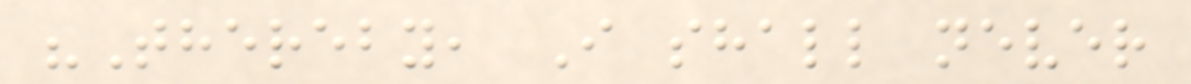"Thereby, I shall never
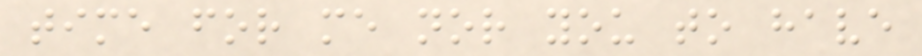time for me nor you to have
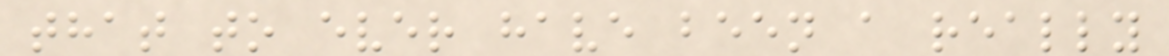that to ever have been a really
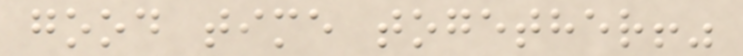good time together!"
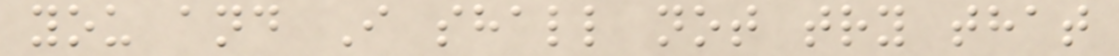you and I shall not try that
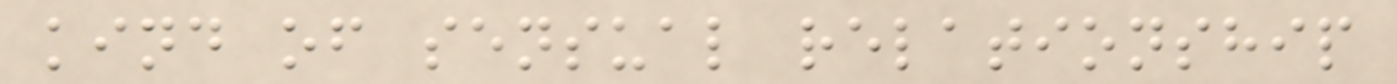kind of sensual relationship
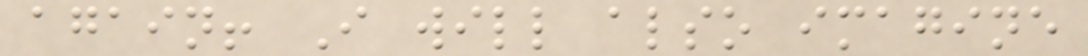again! I will also imagine
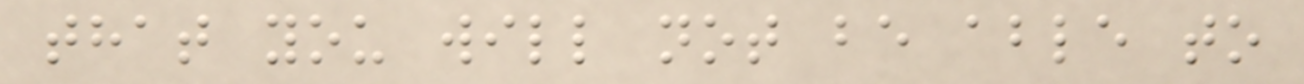that you will not be able to
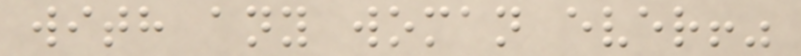with any woman ever!"
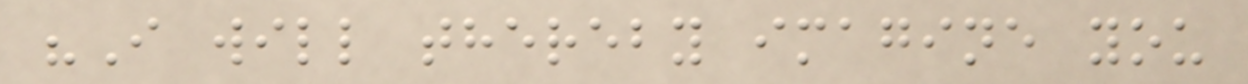"I will thereby imagine you
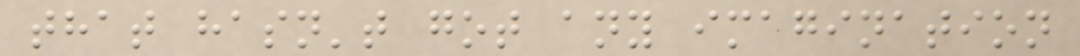that hasn't got any imagination
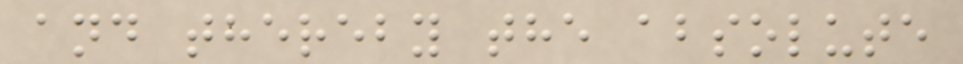and thereby the absolute
